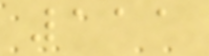111
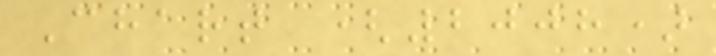Chart (2008)
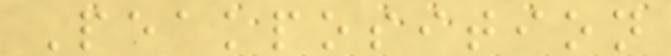Peakposition
